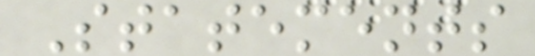Statements
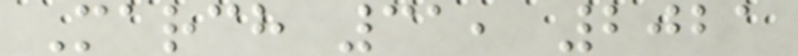March 31, 2021
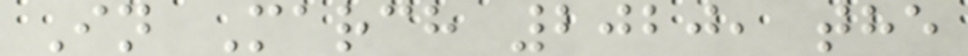In March 2020, the
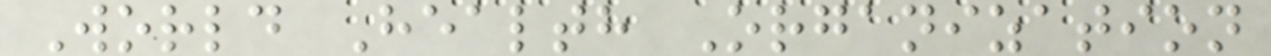World Health Organization
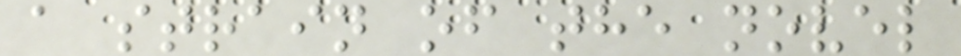a strain of the novel
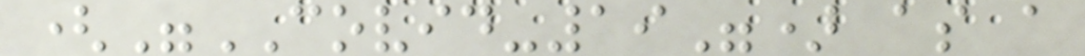("COVID-19") as a
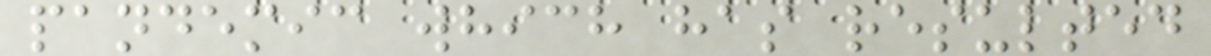pandemic which has resulted
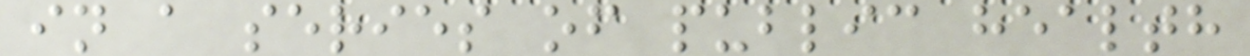in a series of public health
